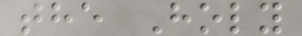the Holy
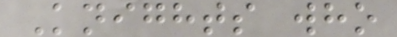Knights who
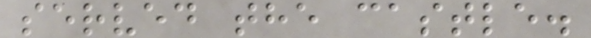served the castle.
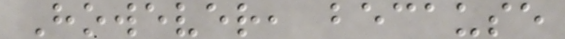However, because
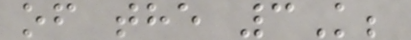of the 3K;
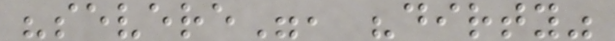"severe", "dirty"
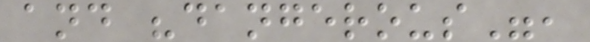and "dangerous",
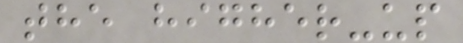the higher-up
